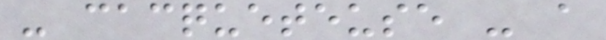- cacqueteuse - a
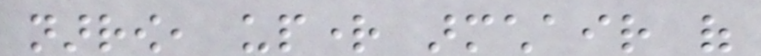narrow, upright armchair of
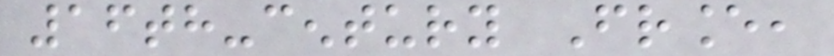16th-century France,
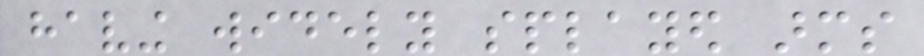having widely splayed arms
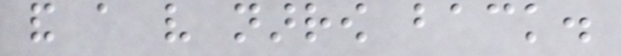and a very narrow back.
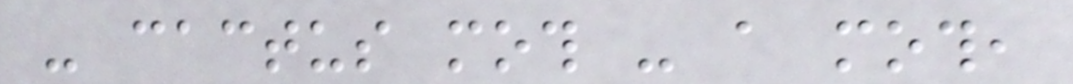- cactus moth - a moth,
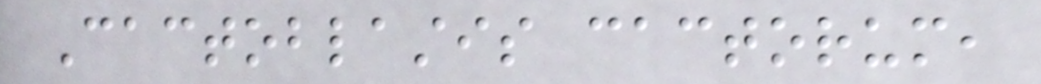Cactoblastis cactorum,
